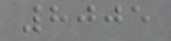8005
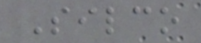Silco
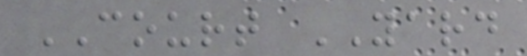COURT YARD
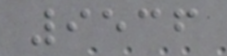9536
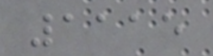1115
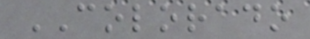COLORADO
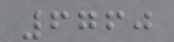6760
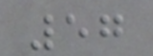57
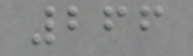266
